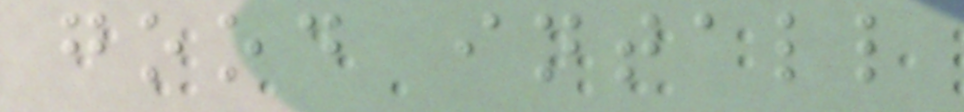good intall
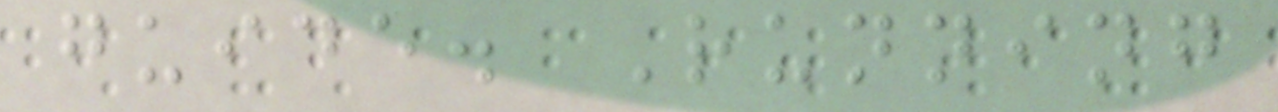guide. Running
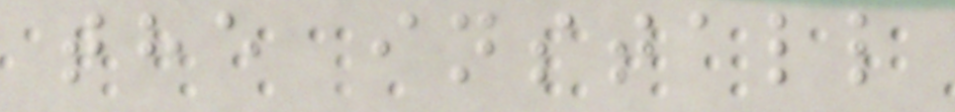the install
